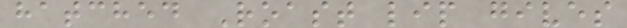hatched Roast lip gives
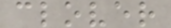clover
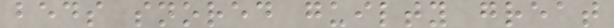beds snored guilty great
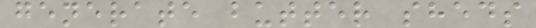generate butter sheds
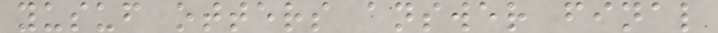yusuf otters answer final
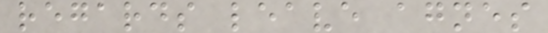regards leave agnes
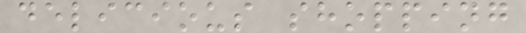delicious shopping
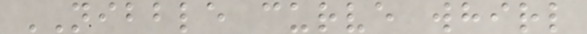NIBBLE curve whirl
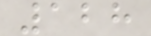128
